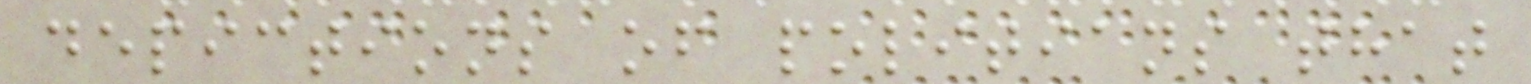depictions of politians that
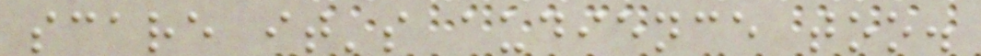scare it's audience too.
